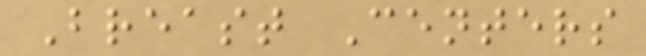Breast Centers
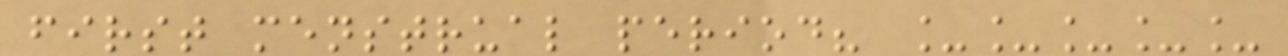first menstrual period? _____
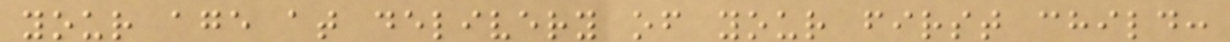your age at delivery of your first child:
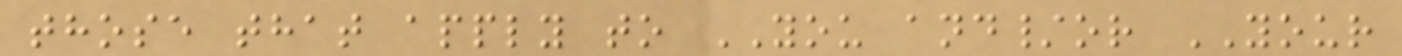those that apply to YOU and/or YOUR
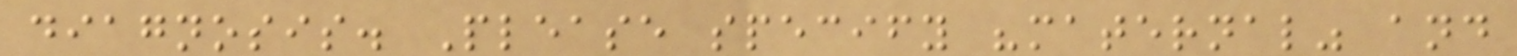diagnosis. Please specify "maternal" and
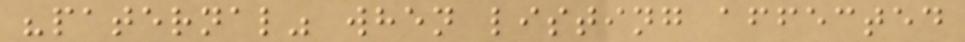"paternal" when listing affected
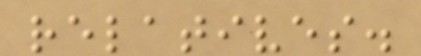relatives.
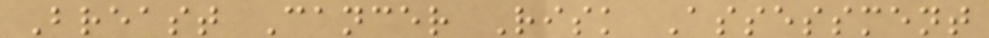Breast Cancer Risk Assessment
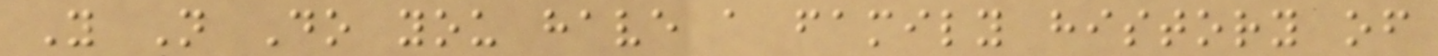Y N Do you have a family history of
